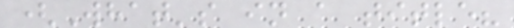(What's in a title?
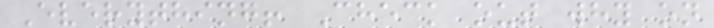Everything! Check out why on
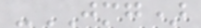-JMG)
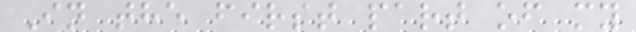In the first part of my
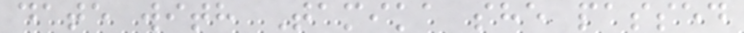date with Tamika she passed
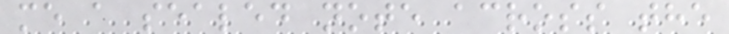me a sealed note across the
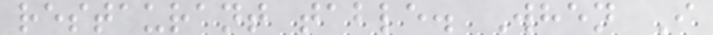restaurant table. When I
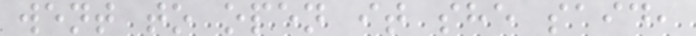went to open it she said,
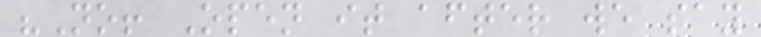"No! Open it after we say
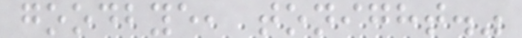goodbye, tonight."
